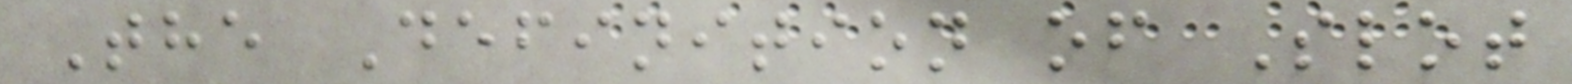The Definition of Slot
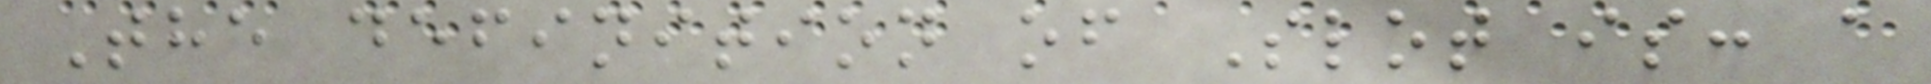The definition of Slot is: a
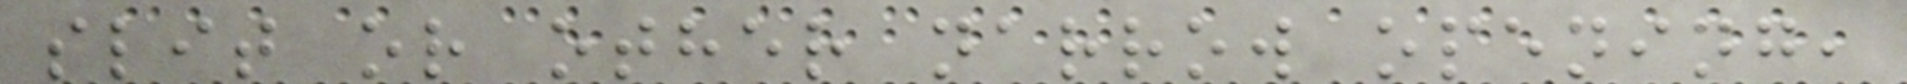slit or other narrow opening,
